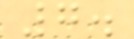7.
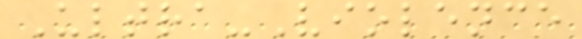Ultra-Violence
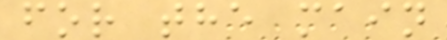for the main
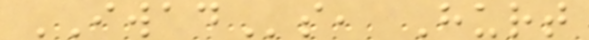IWADs, Hurt
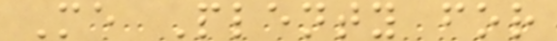Me Plenty for
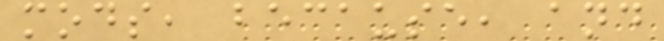mods, because, and
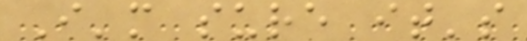I'm sure it's
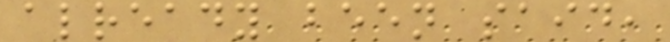already been said,
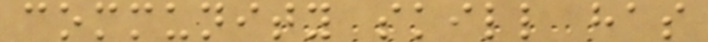community skill has
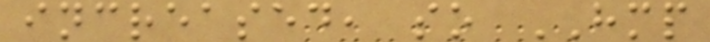increased, so HMP
